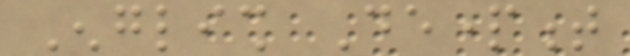English Department
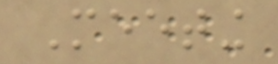Meeting
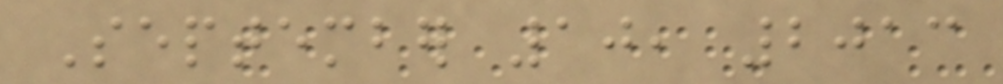September 10, 2013
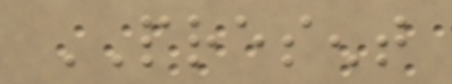PRESENT
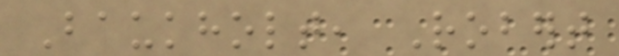Baukholt, Robert
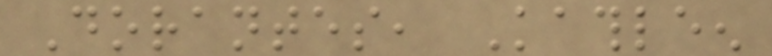Dorantes, Kathleen
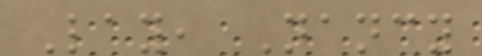Lay, Nancy
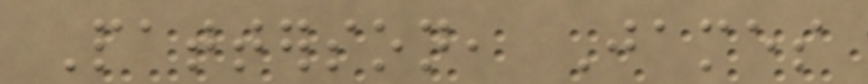Patterson, James
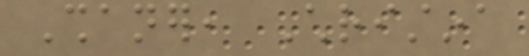Shaner, Christina
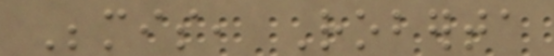Bemis, Roberta
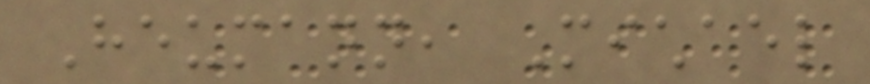Heumann, Michael
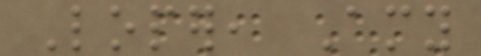Loper, Amy
